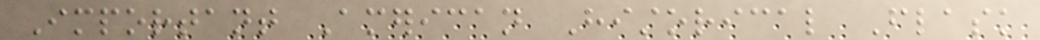Important American Historical Flask
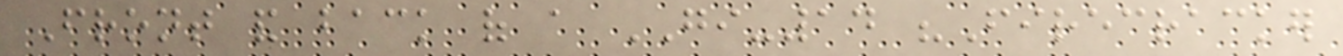Front and back of a GI-14 "Firecracker
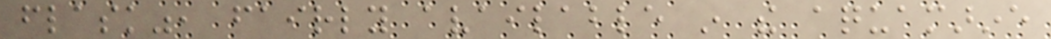flask", fairly available in the aquamarine
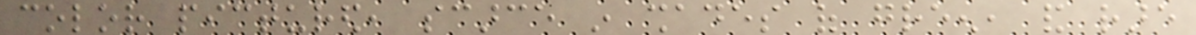color pictured, scarce in shades of green, and rare
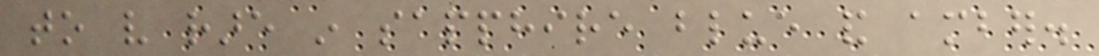to very rare in sapphire blue and amber.
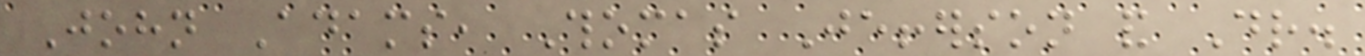John Adams, Thomas Jefferson and Dr.
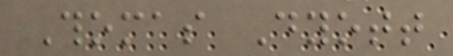Thomas Dyott
